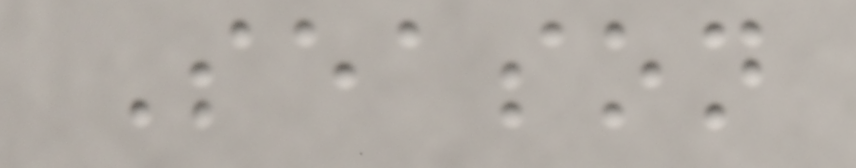Season
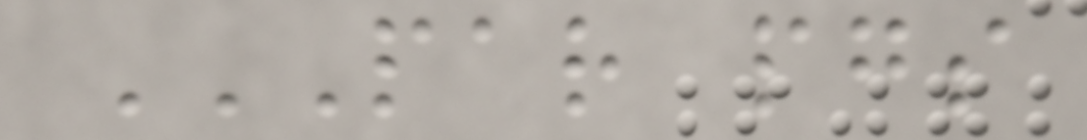PAR PGS
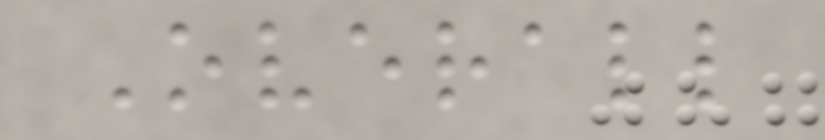Overall
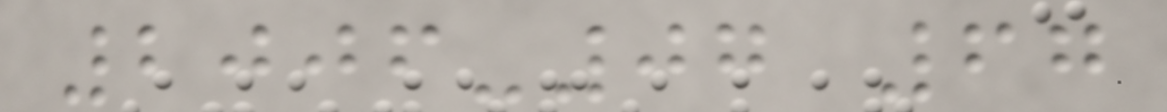2006-07 67
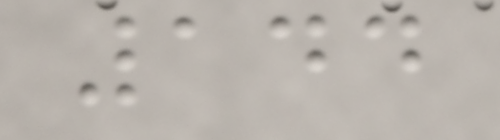144
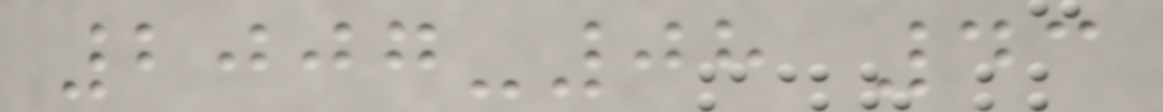2007-08 43
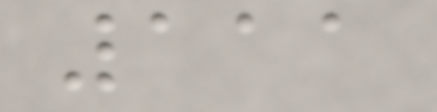111
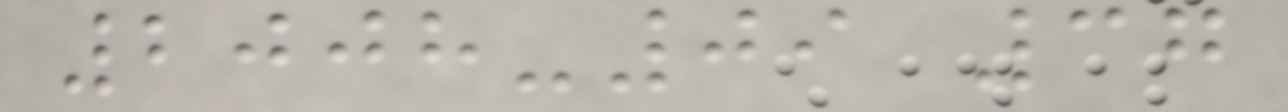2008-09 37
